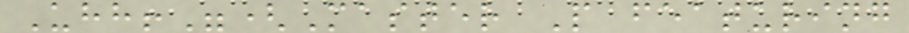Uhh!"(Master P featuring
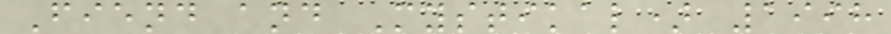Fiend and Mystikal) 1998
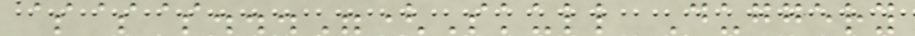$$$..."(Skull Duggery
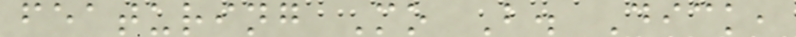featuring Mo B. Dick,
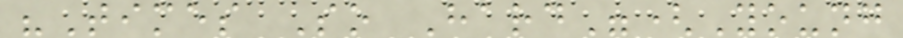"Times So Hard"(Young
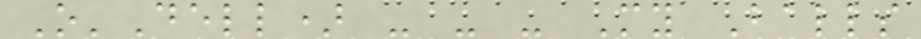O'Dell) - - - My Balls
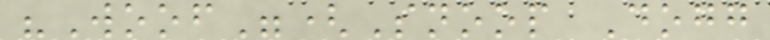"Woof"(Snoop Dogg
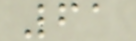61
